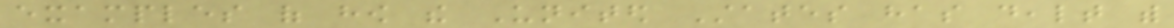examples of how the United States has dealt with
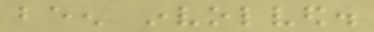been involved.
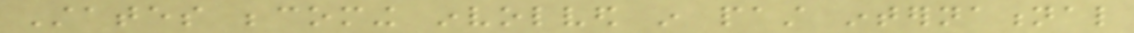States becoming involved in past international
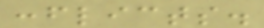conflicts.
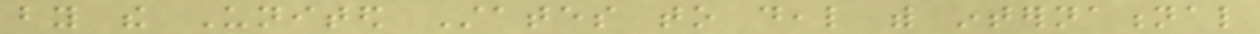by the United States to deal with international
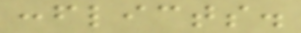conflicts.
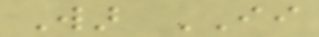War II
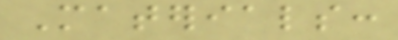Materials:
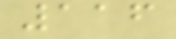116
